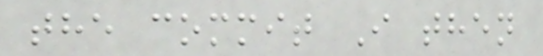the commit I then
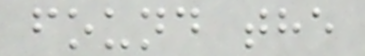found the
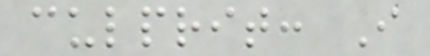culprit: I
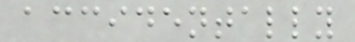accidentally
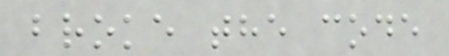broke the code
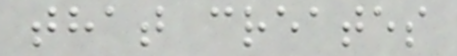that creates
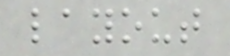layout
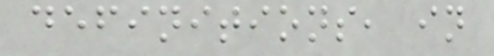definitions, in
